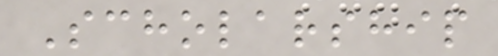Scholarship
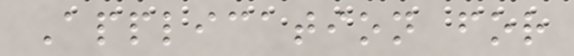Application for
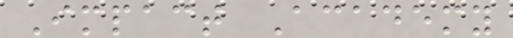Impact Academy
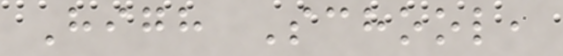High School,
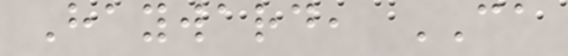Hayward, CA
